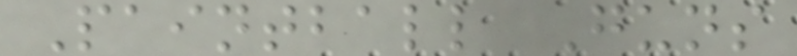Paintball Guns
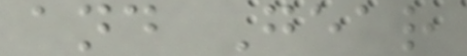and Gear
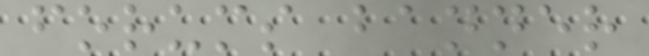forums banner
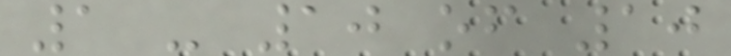1 - 10 of 10
